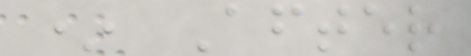* After
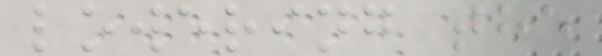lowering the
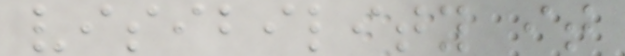visibility it
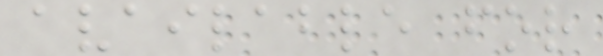available for
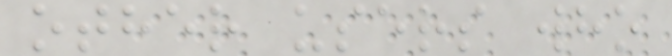other users who
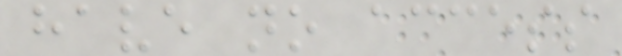have no access
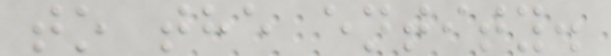to the entity.
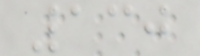130
